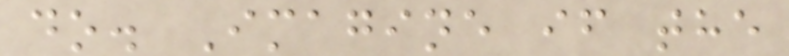do. Imagine if the
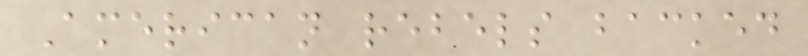American rebels backed
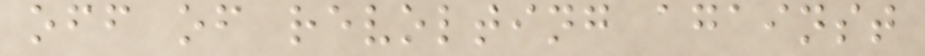off of revolting against
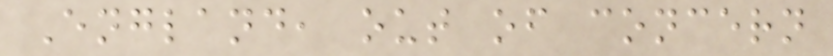England, out of concern
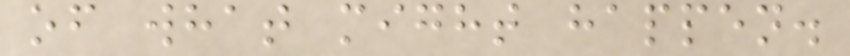of what might happen.
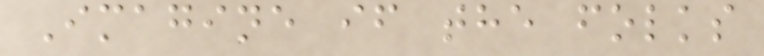Imagine if the folks
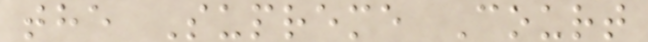the Supreme Court
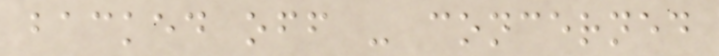backed off - concerned
